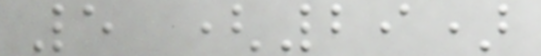5 (29)
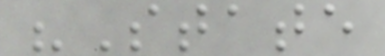"State
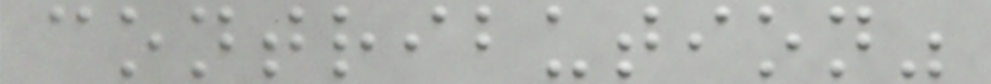contribution"
